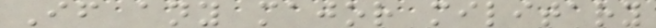If any major military
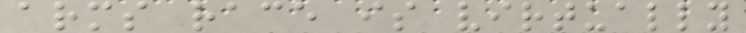arms race is virtually
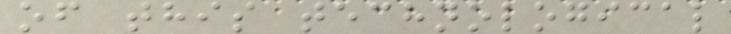of this technological
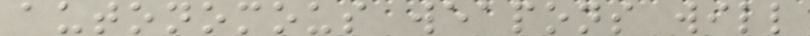autonomous weapons will
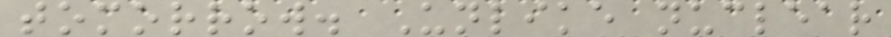tomorrow. Unlike nuclear
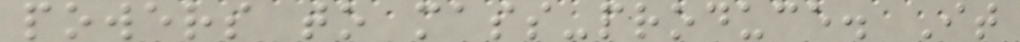powers to mass-produce. It
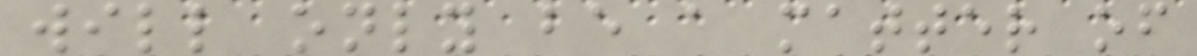will only be a matter of
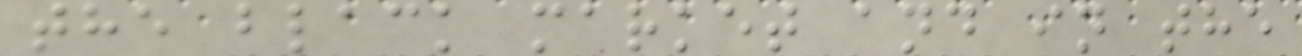the black market and in the
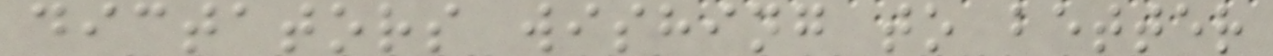dictators wishing to better
